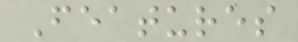Features
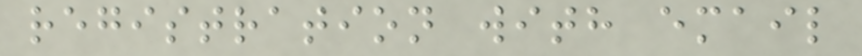registration with email
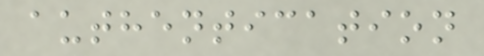authentication
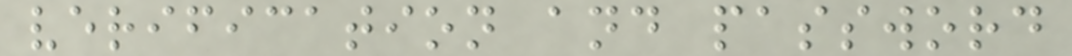verification and password
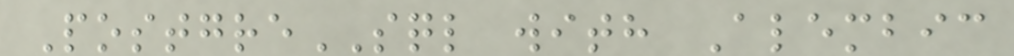PostgreSQL with Alembic
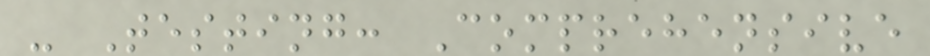- Testing: Comprehensive
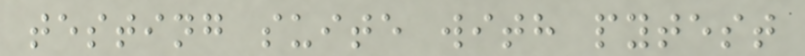testing suite with pytest
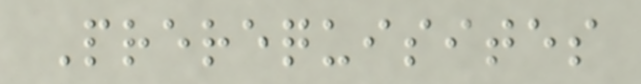Prerequisites
